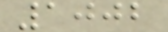1002
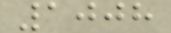1008
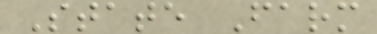State Farm
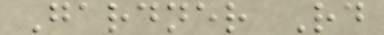Gardner Rd
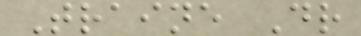Traine Dr
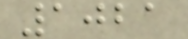1021
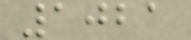1021
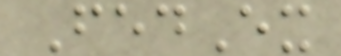FedEx
